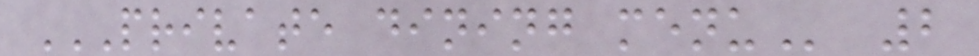PRIVATE DINING MENU 2
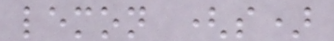lemon (s)
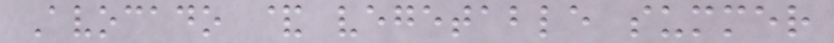Avocado & vegetable summer
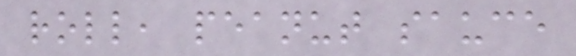roll, peanut sauce
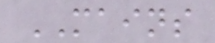MAINS
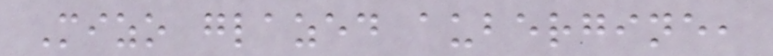Mizo glazed aubergine,
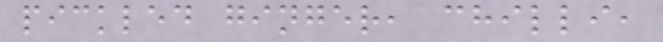pickled ginger, chilli,
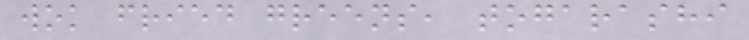wok fried greens, togarashi
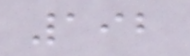192
